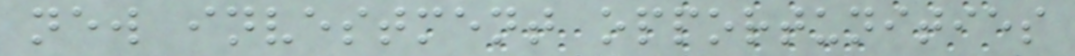new investment opportunities
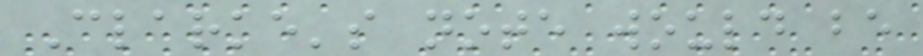Clarke's note would be
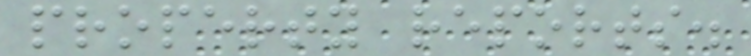property reports.
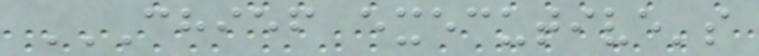CHIEF EXECUTIVE'S
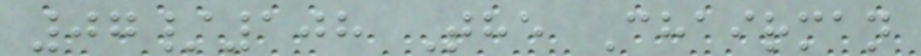07/108 The Chairman
